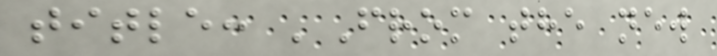title: 'From the new
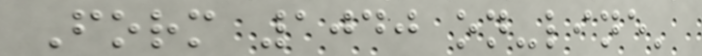Form 1040 on-line'
